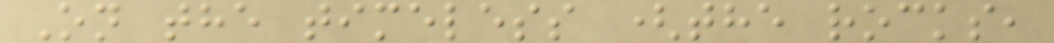On the timeless (the rocks,
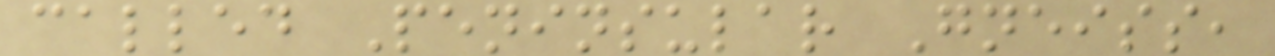called Peninsular Gneiss,
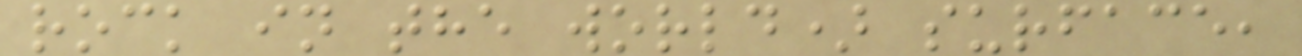rock in the world) surface,
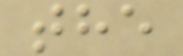the
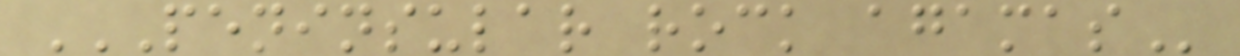PENINSULAR ROCK AGAMAS
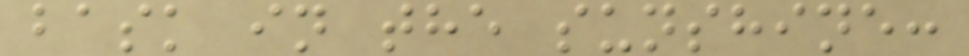bask in the sunshine:
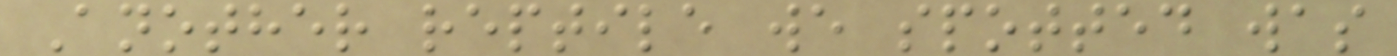Another reptile we spotted was
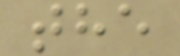the
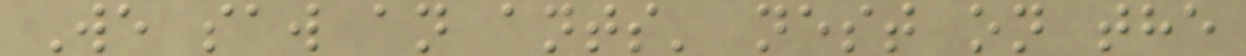We saw an ants' nest on the
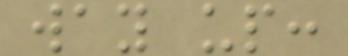way up:
